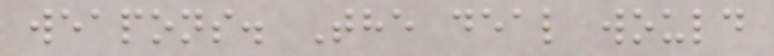weapons. The deal would
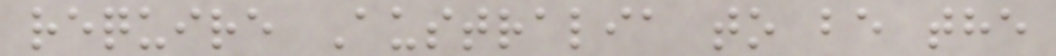require Australia to be the
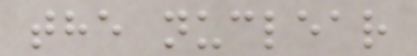the nuclear
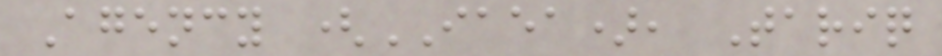Agency (IAEA), Tariq
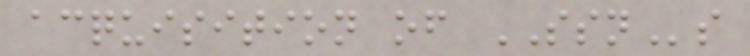acquisition of SSNs
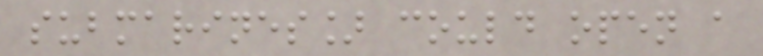submarines] could open a
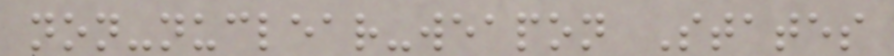non-nuclear-weapon States
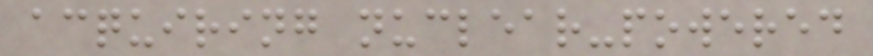acquiring nuclear-powered
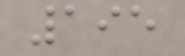195
